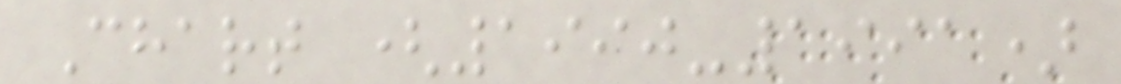Chart (1990-1991)
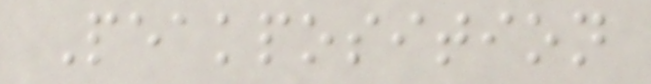Peakposition
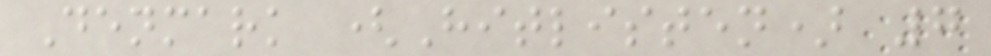Denmark (Hitlisten) 7
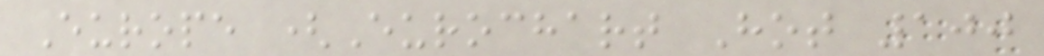Europe (Eurochart Hot 100
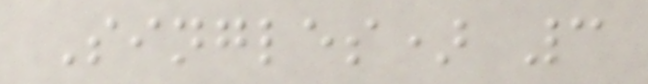Singles) 3
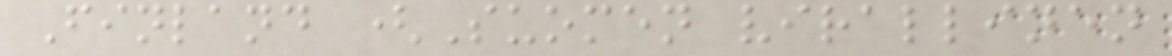Finland (Suomen virallinen
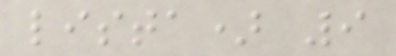lista) 9
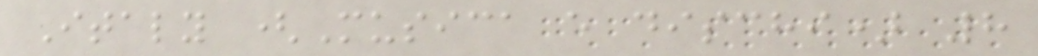Italy (Musica e dischi) 8
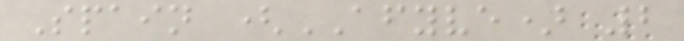Spain (AFYVE) 2
